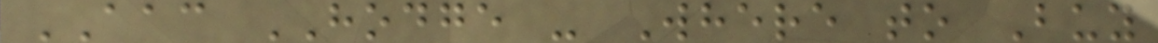AAC HODGE - Where to Buy
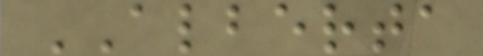ALBERTA
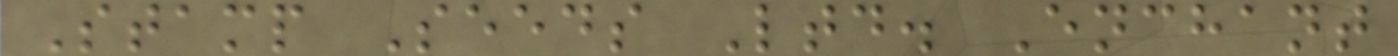Stamp Seeds Ltd. Enchant
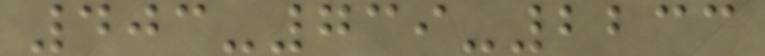403-739-2233
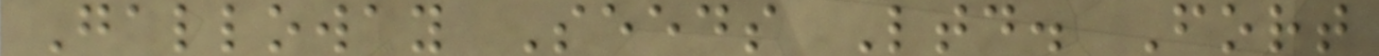Galloway Seeds Ltd. Fort
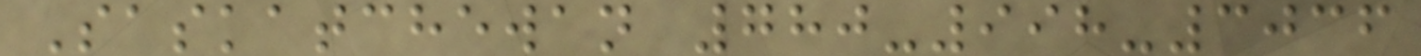Saskatchewan 780-998-3036
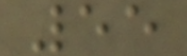55
